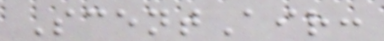ScentAir:
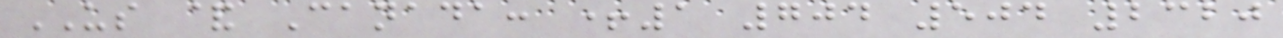US & Canada: +1 704 504 2320
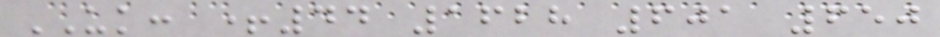UK: +44 1628 601 650
